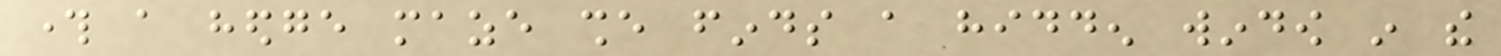through a hedge maze she finds a hidden window in the
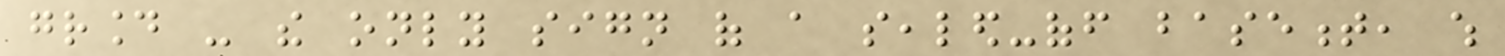ground - the only sign of a sealed-off basement, which
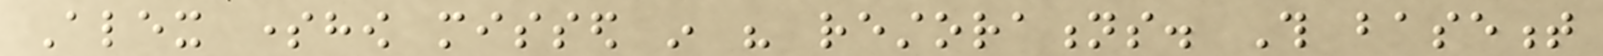Alex somehow missed in his restorations. This basement
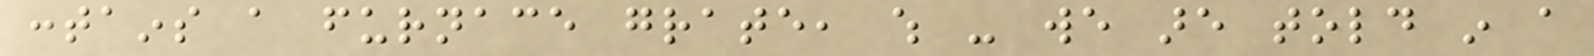contains a furnace grate, which - we are told in a
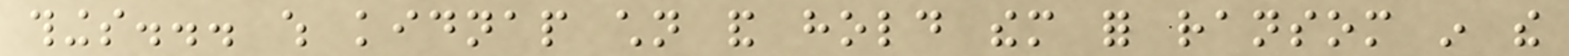things... which kidnap children and hold them for ransom in the
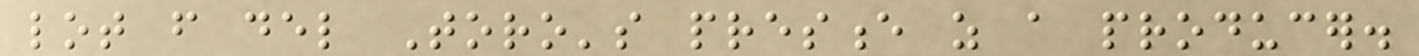lot from del Toro's presence as a producer.
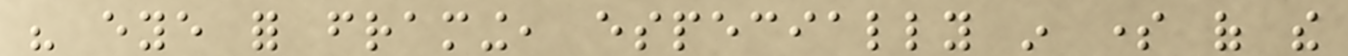his eye for framing, especially in some of the
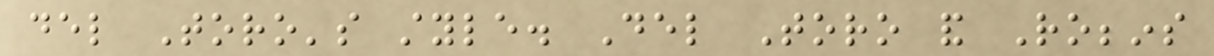del Toro's style. Del Toro and Robbins
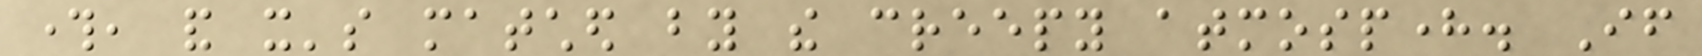through, and it's matched by the creepy atmosphere. If
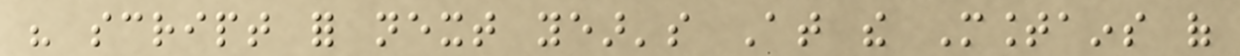his script for next year's At the Mountains of
